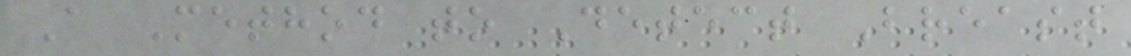A Method to Detect Breast
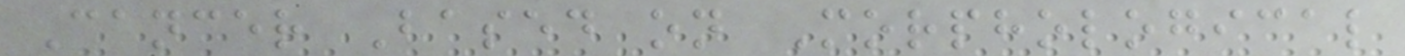Cancer Based on Morphological
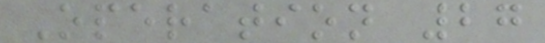Operation 27
